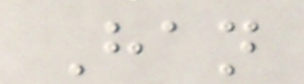Han
